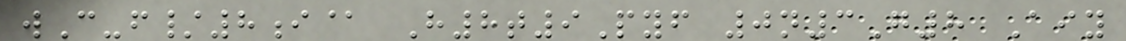wC-f/8i@ H8t9Pyf 0n3G8 Aiy
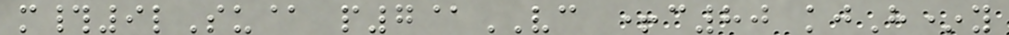m#9lSu@ p7@VC +c80 kjH*y
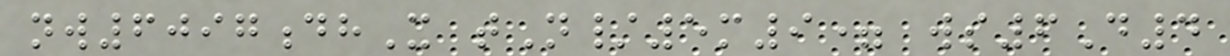nw6097dhX tN/5m9= ws6D4
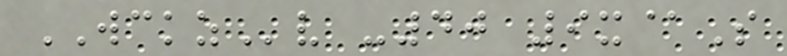WCKZv -40 9x@S
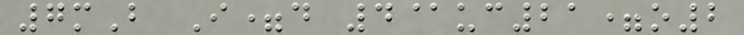7mB I=d 4@uc21=o2
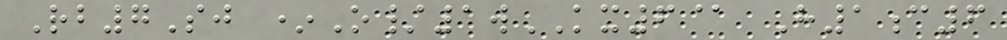Rb7Sj *O/1wKX6@ H1c6
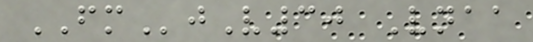FMjV30 Vnaa
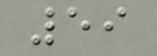59
